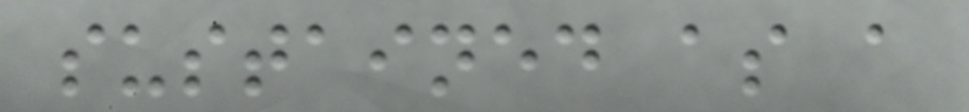sustained as a
